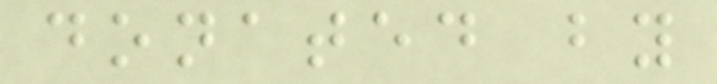donated by
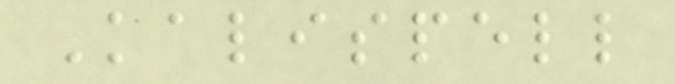Kalispell
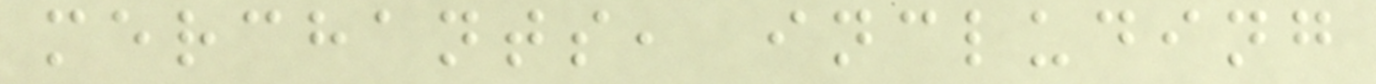merchants, including
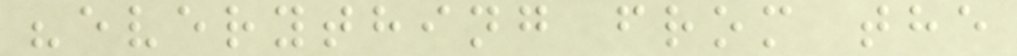"everything from the
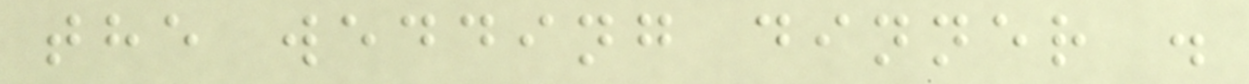the wedding dinner .
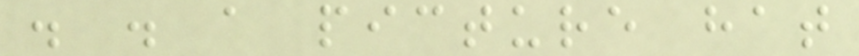. . a picture hat
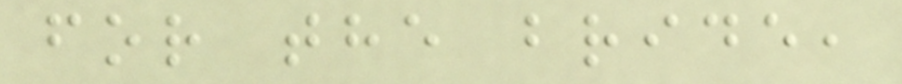for the bride,
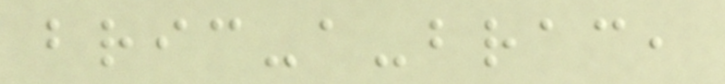bric-a-brac,
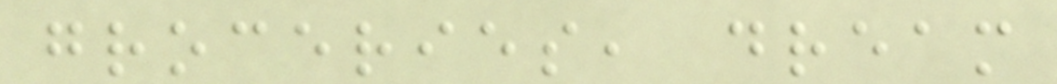groceries, dream
